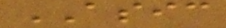ASIC
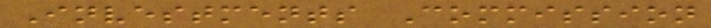Investments Commission
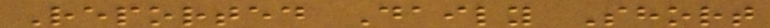Reported Daily Short
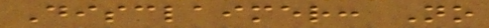Disclaimer: No
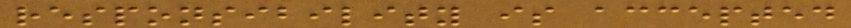responsibility is accepted
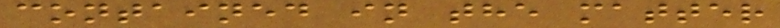contained in the matter
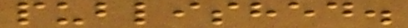published.
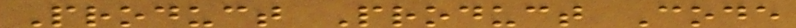Product Product Code
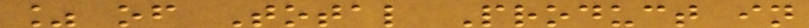% of Total Product in
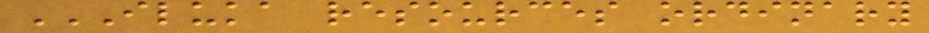ILUKA RESOURCES ORDINARY
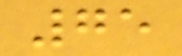75
